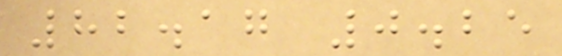82.17 0.25
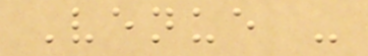Venue -
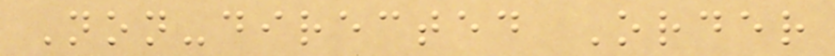Non-directed Order
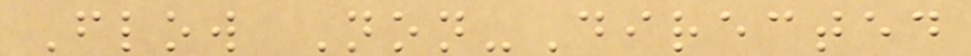Flow Non-Directed
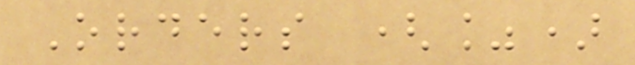Orders (%)
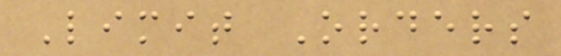Limit Orders
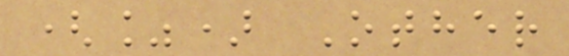(%) Other
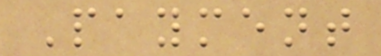Payment
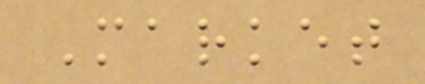Market
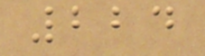224
